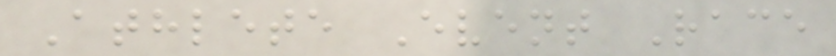Athlete Event Race
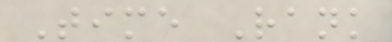Time Rank
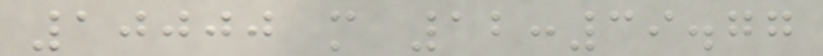10000 m 12:39.77
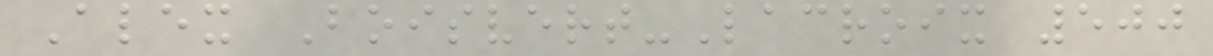Alex Boisvert-Lacroix 500
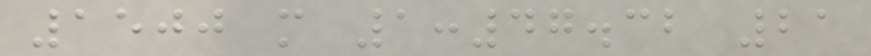1500 m 1:47.32 21
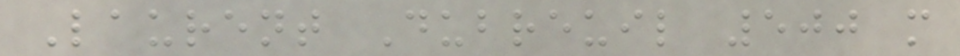Laurent Dubreuil 500 m
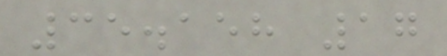35.158 17
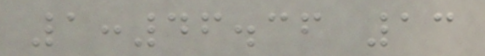1:46.36 13
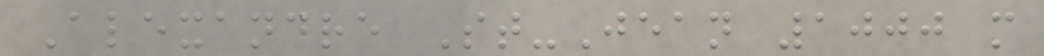Alexandre St-Jean 1000 m
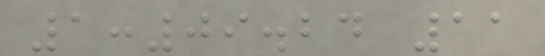1:09.24 11
